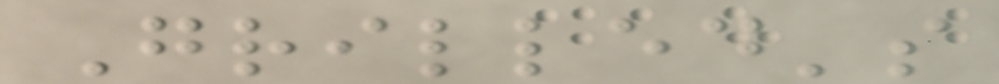Grilled's
